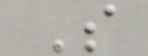S
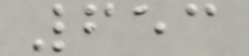653
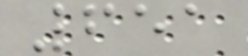651
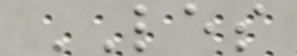LES
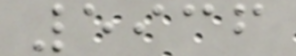5936
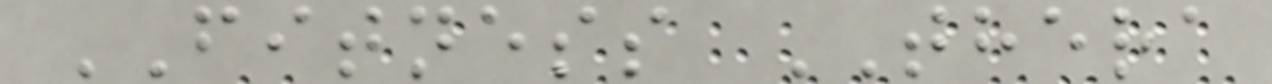FITNESS THERA
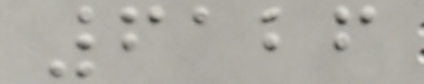6126
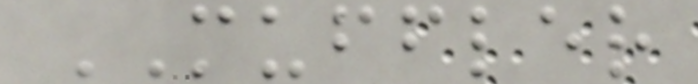MUFFLER
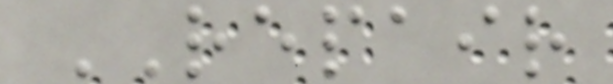REPAIR
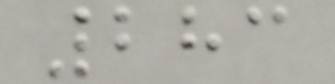283
